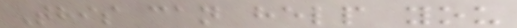This can help you
